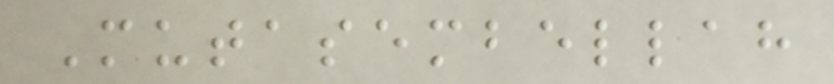Mutasembellah
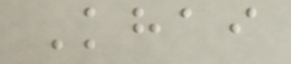Khai
